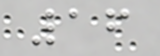16
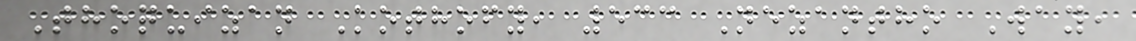Thoquizan Kothofy, 533 Nezantho Way,
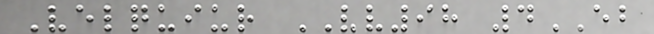Velquiur VV98 4EB
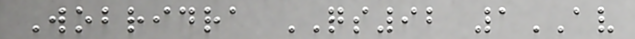Wobridra QS92 1AV
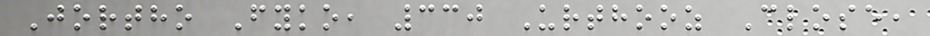Jortho Fyko, 330 Urthooz Close,
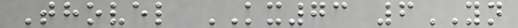Thovel KX73 6YN
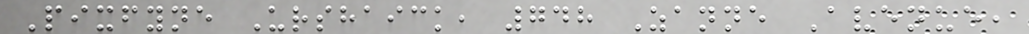Pixfyne Urshaick, 748 Zanne Avenue,
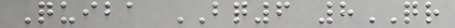Quiba BQ6 8QR
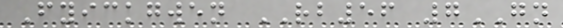Fyickgwen RB56 7GN
